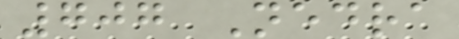707 Nedra
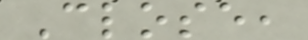Close,
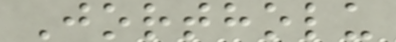Jortholu
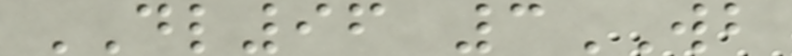DL96 3WB
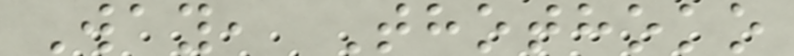Way, Thothoko
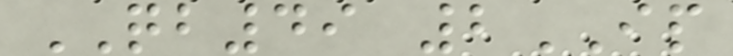QB49 2IP
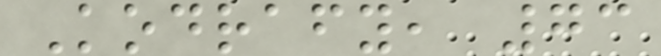Kodrafy, 73
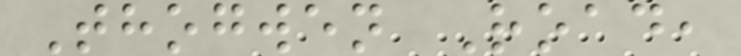Thogwen Road,
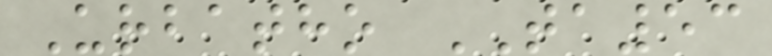Urbatho TA53
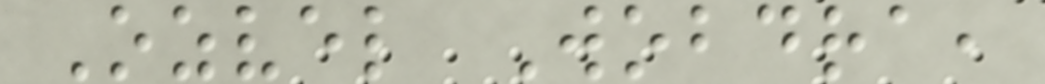Ozvel Wobdra,
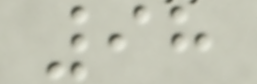98
